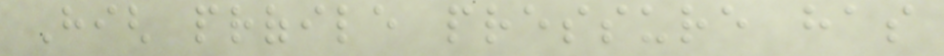High profile pressure has
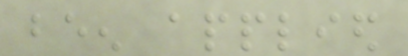been applied
